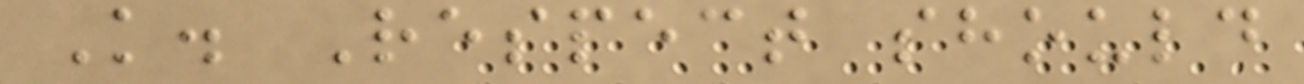K. Respect should
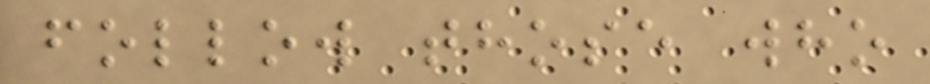follow those who
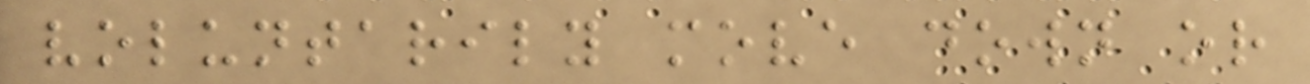voluntarily move down or
